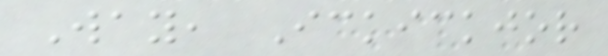Way, Ickickjor
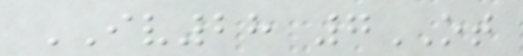IV28 7OT
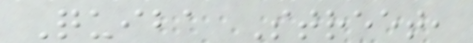Quiba Street,
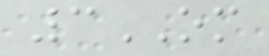3OM
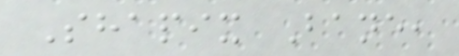Shapix Bane,
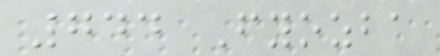744 Fyozba
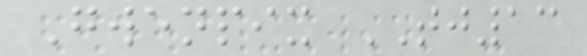Gwenpix TJ13
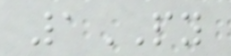1PY
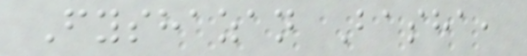Fyshazan Basha,
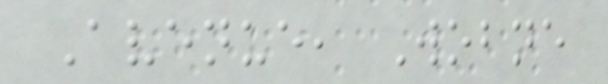Avenue, Wobne
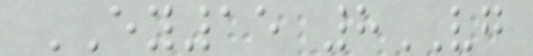EY15 8VG
